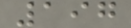197
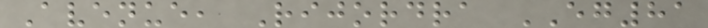Avenue, Rijordra EG81
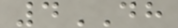4DH
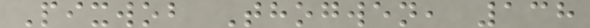Pixwob Thogwen, 138
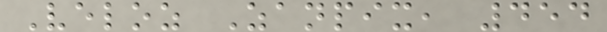Veloz Zanpix, 454
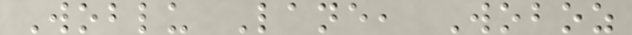Woblu Lane, Woboz
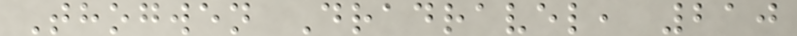Thogwen Dradravel, 210
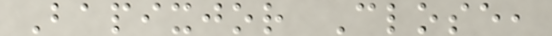Bapixjor Close,
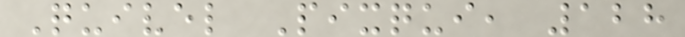Quivel Pixqui, 128
